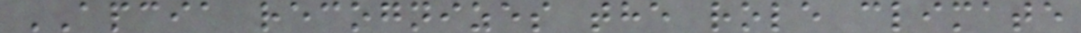APCIA recognizes the role climate
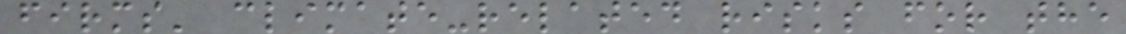firms' climate-related risks for the
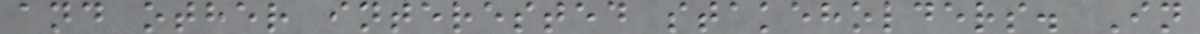and other interested stakeholders. In
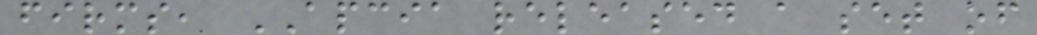firms, APCIA released a set of
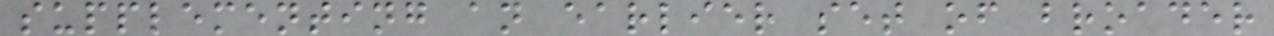supplementing an earlier set of broader
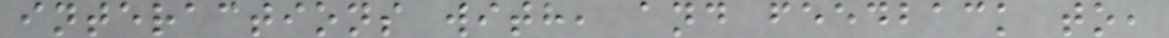interactions with, and feedback to,
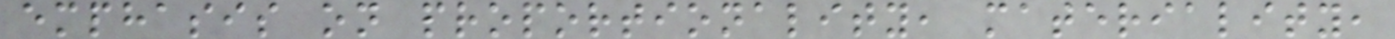emphasis on proportionality, materiality,
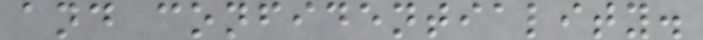and confidentiality.
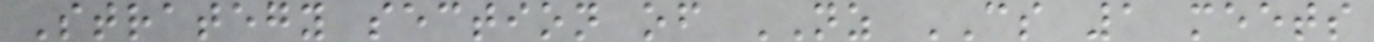Strategy section of NZ CS 1 meets
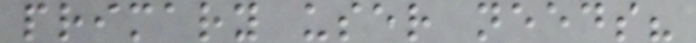primary user needs?
